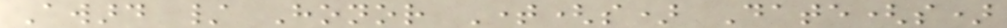Award / Honor Time(s) Date(s)
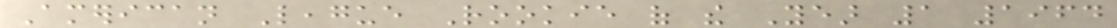American League Rookie of the Year 1 1964
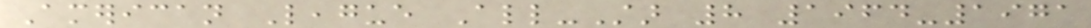American League All-Star 8 1964-1971
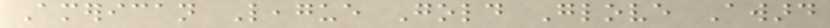American League Gold Glove Award
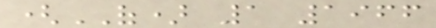(OF) 1 1966
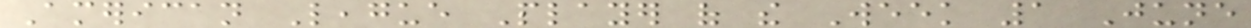American League Player of the Week 1 June
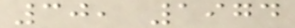30, 1974
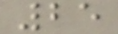25
